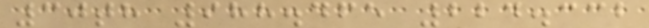30th 988.465 224.332
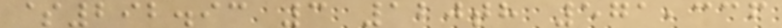$292.93 3 120th 571,336
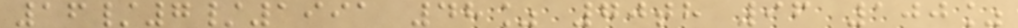16/7/1991 48% 70th 96 100%
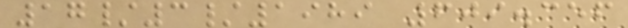17/3/1989 609.356
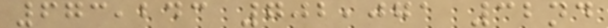673,243 702,071 32nd
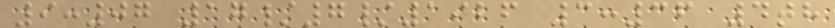9:07 17/7/1926 3:36 4th
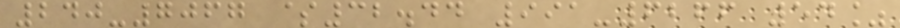240-7067 $32.44 991-6266 54%
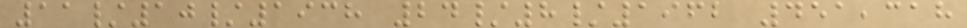11/10/1938 24/8/1962 451,318
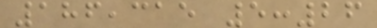186,315 5:26
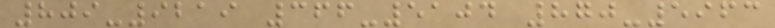809-9219 366-5104 870-5963
